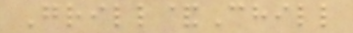Grill&Chill
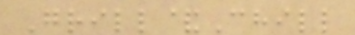Grill&Chill
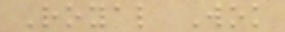Royal Wok
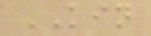KIN
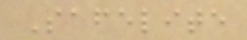Safelite
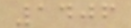1406
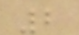2
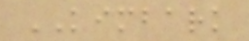KIMBARK
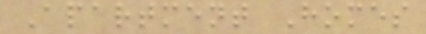Apartment Homes
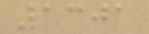1301
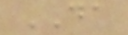DA
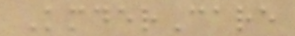KmderCare
